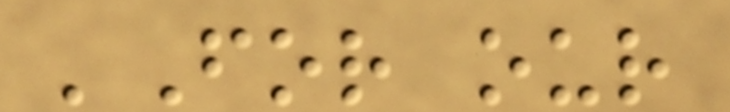'For our
